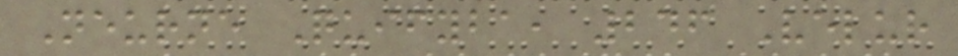Neurne Quifyba, 246 Velur
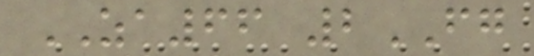ZA66 2FG
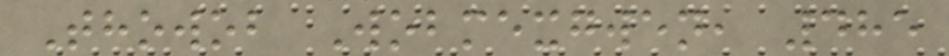Thowob Wobmexgwen, 485
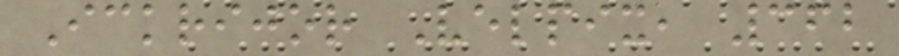Ickrijor Velpix, 362
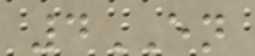4EN
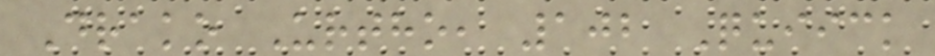Drako Urtho, 102 Quiick
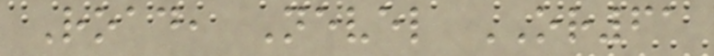Road, Nevel OR61
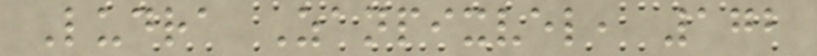Ludra Zanpixvel, 172
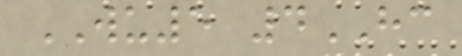WU5 4HC
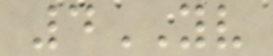4YV
